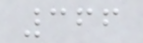366
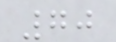70
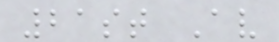21st Av
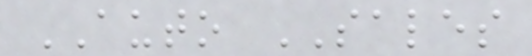AUTO SALES
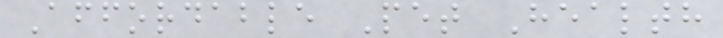Affordable Pet Health
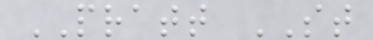PRATT ST
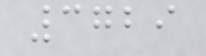3729
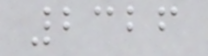2326
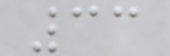33
